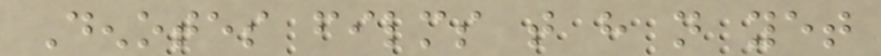Denotes films that have not yet
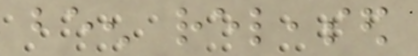been released
